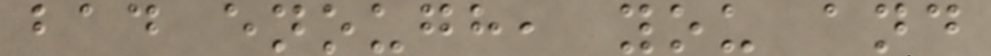bad enough, you and
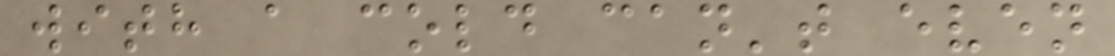with a cold can't even
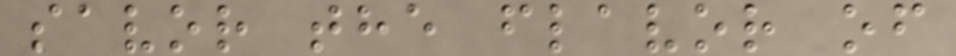savor the flavor of
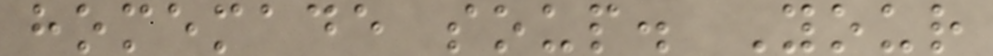homemade soup. Your
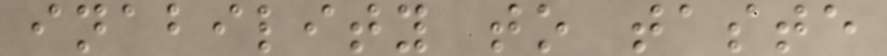inability to taste
